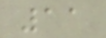11
